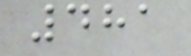481
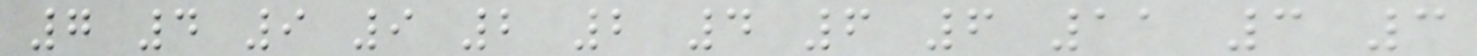7 4 9 9 2 2 4 6 6 11 3 3
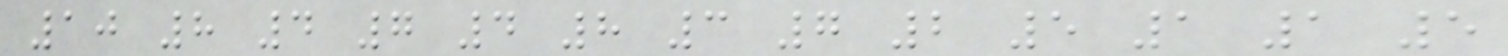10 8 4 7 4 8 3 7 2 5 1 1 5
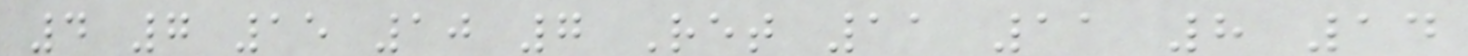4 7 15 10 7 Ret 11 11 8 14
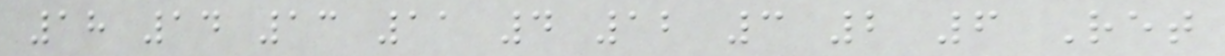18 14 13 11 4 12 3 2 6 Ret
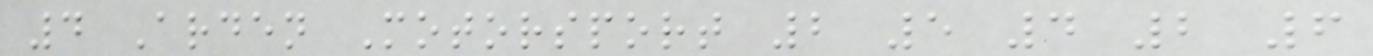4 Arden Motorsport 2 5 4 2 6
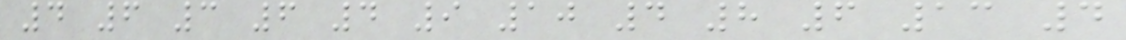4 6 3 6 4 9 10 4 8 6 13 4
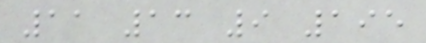11 13 9 195
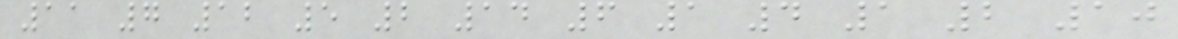11 7 12 5 2 14 6 1 4 1 2 10
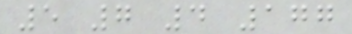5 7 4 177
